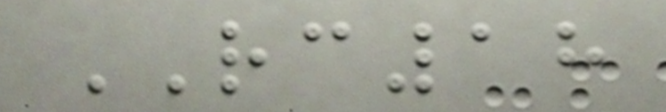RC18
